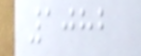1082
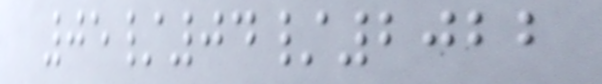05/04/2022
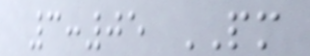3:05 PM
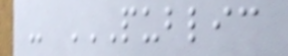- PUBLIC
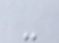-
